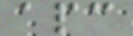apc
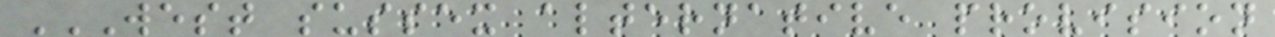WEST SUSSEX ALTERNATIVE PROVISION
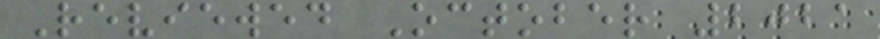Reviewed October 2021
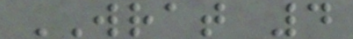WRAT 4
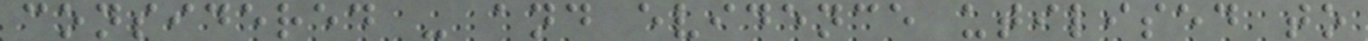considered - and evidence utilised to
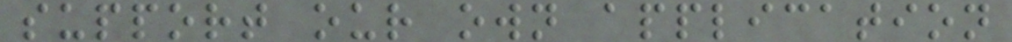support our own application
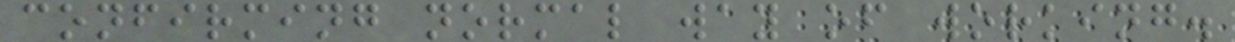confirming normal way of working.
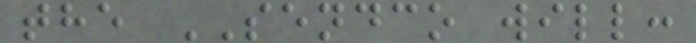the SENDCO will:
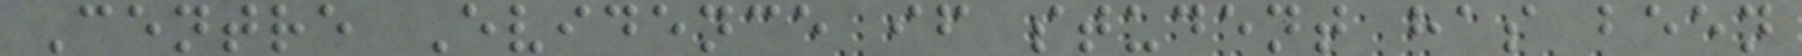Centre Evidence if student has been
